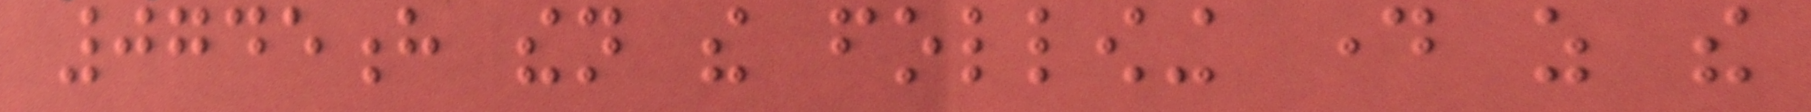0745h then the following day as the
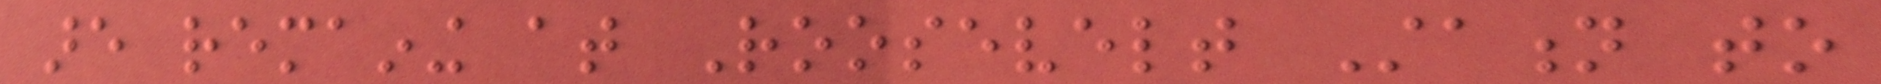are remaining at Roosevelt Station to
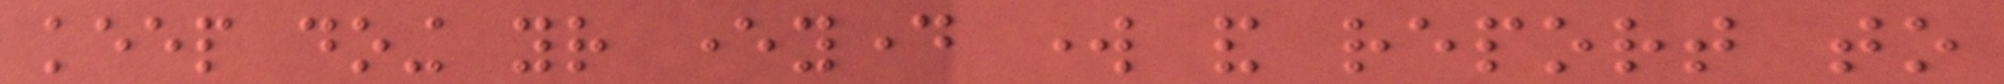keep doing your everyday work and report to
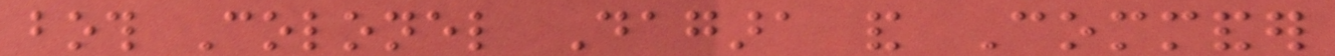both Colonel Dagara and Commander
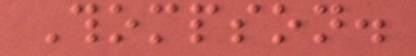Thompson.
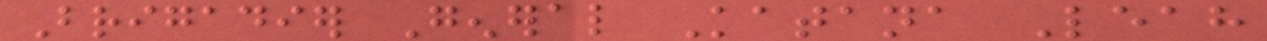Brigadier General Katana Leah
